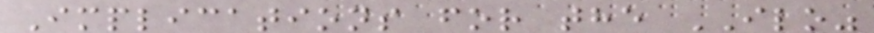Implications for the ILO"
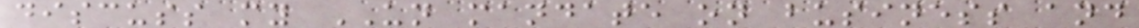discuss my UN mandate on business and
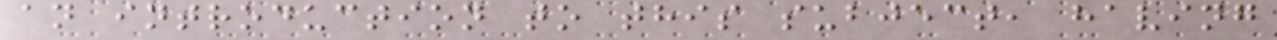an introduction to this subject, having
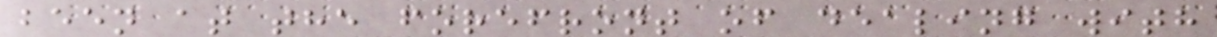been at the forefront of dealing with
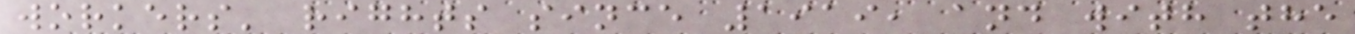workers' rights since 1919, and with the
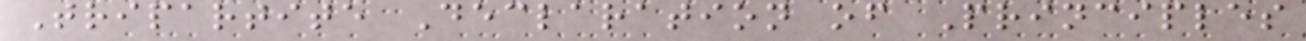Tripartite Declaration of Principles
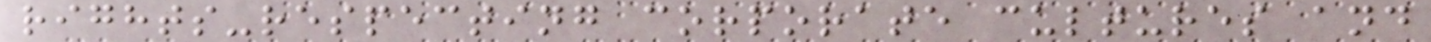rights-respecting corporate cultures and
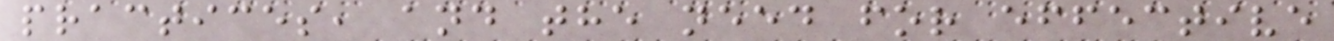practices, and the need for effective
